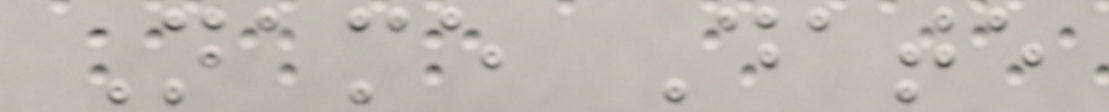Name Date
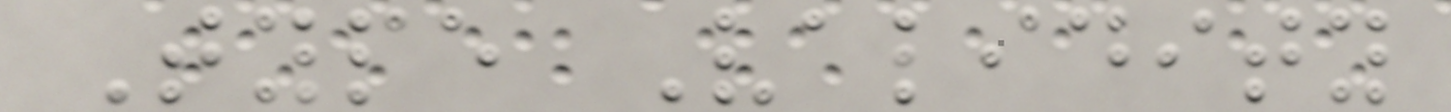Type Validity
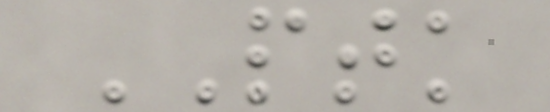PTK
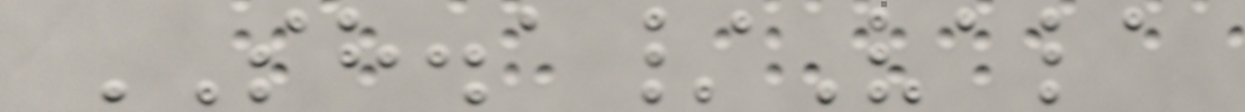SH.a/Vala
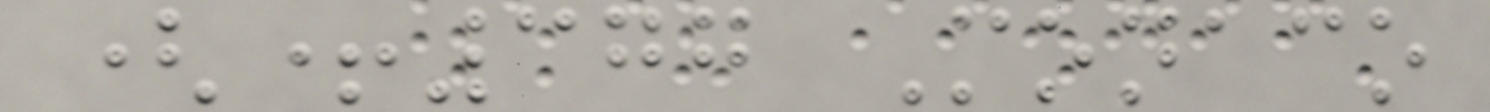(+377 Monaco
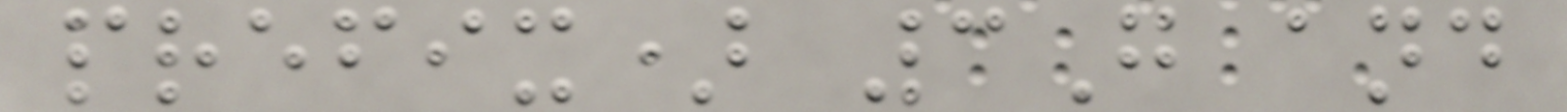prefix) 3G and
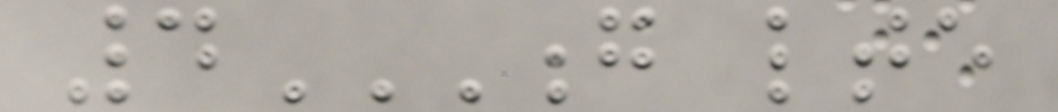4G LTE
